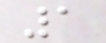1
